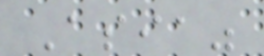Asia"
